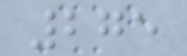275
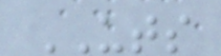UTS
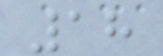18
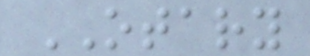OTARY
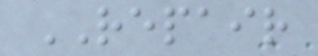REPAIR
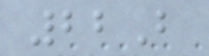22B
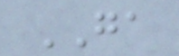GA
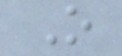O
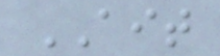AIT
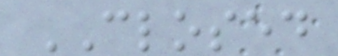CLOSED
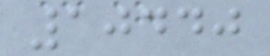10440
